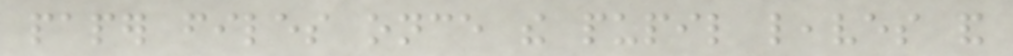paper files once the pupil leaves and
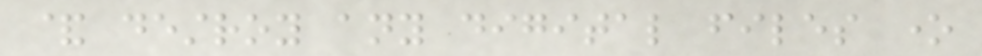& destroy any digital files one
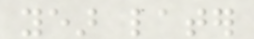year later
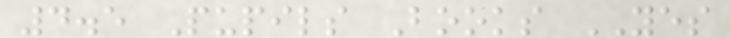4.5 Pupils Books YES
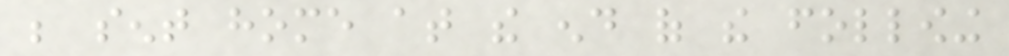be sent home at the end of the following
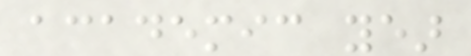academic year
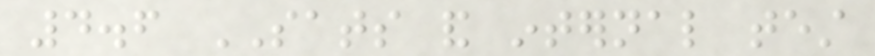4.6 SATS and internal test
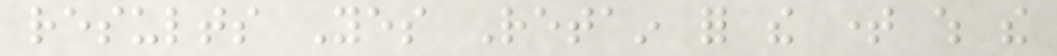results Yes Retain for the time which the
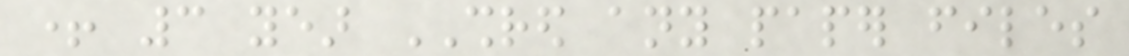+ 3 year SHRED any paper files
